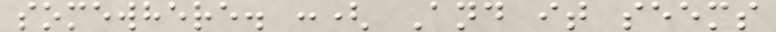somewhere. :( And it seems
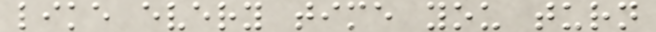like every time you turn
